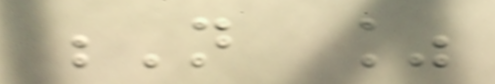N %
